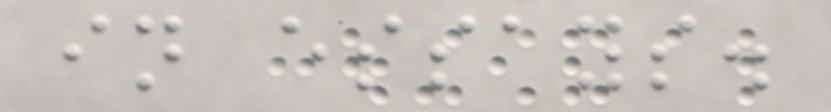in essays.
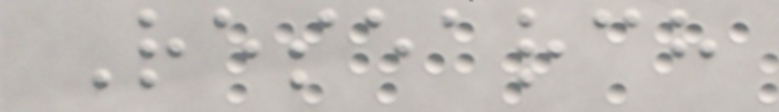Research
